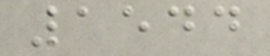1544
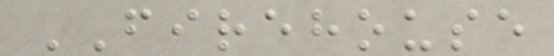FIREHOUSE
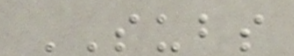SUBS
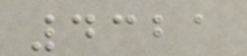4321
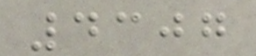4307
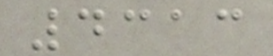4313
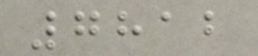7812
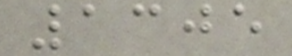1305
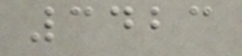3423
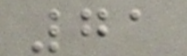71
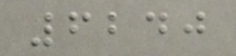6240
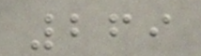269
